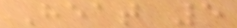Heat 5
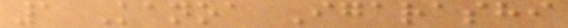1 Kanoa Igarashi
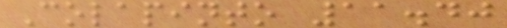Colapinto 11.40
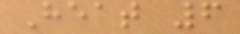Heat 6
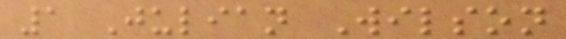1 Julian Wilson
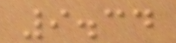9.34
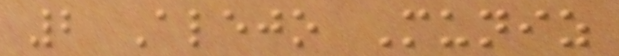2 Alejo Muniz
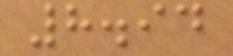8.94
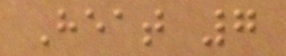Heat 7
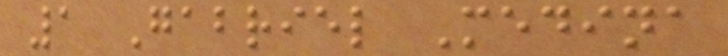1 Gabriel Medina
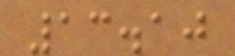13.10
